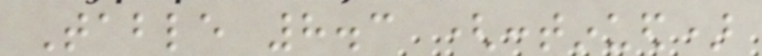Table 8.3 (continued)
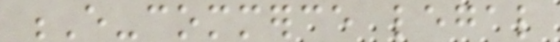E-commerce legal
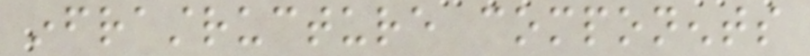infrastructure components
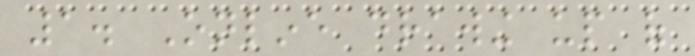1. Online drawing up of
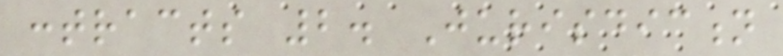contracts 2. Jurisdiction
